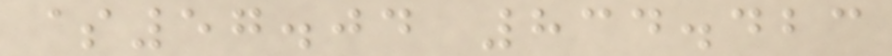$57.04 834.423
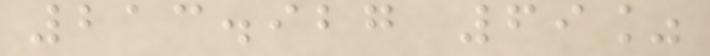213.927 69%
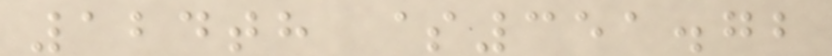124th $351.72
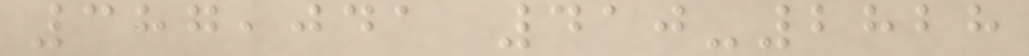387,041 410-2828
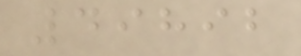49892
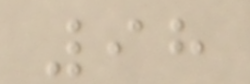98
